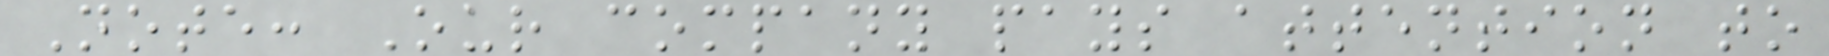Note: Our company pays attention to
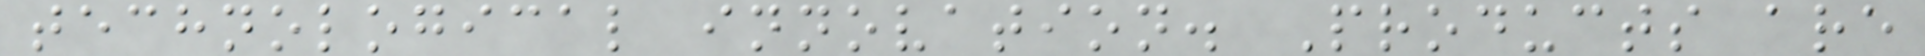technological innovation. Products are
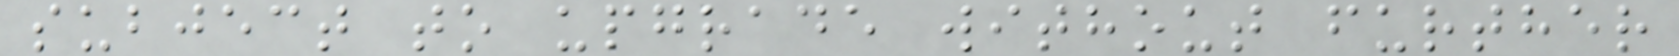subject to upgrade without further
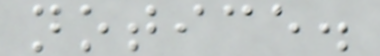notice.
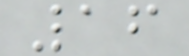16
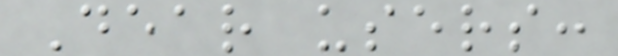Dear users:
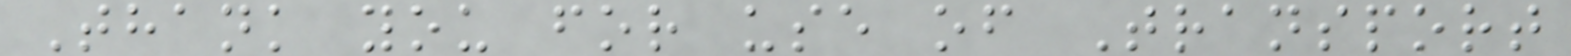Thank you for use of Transport
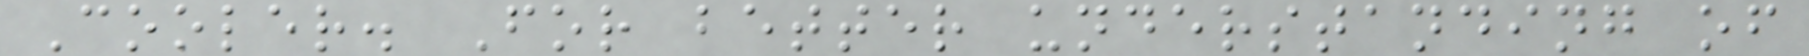Cooler. For better understanding of
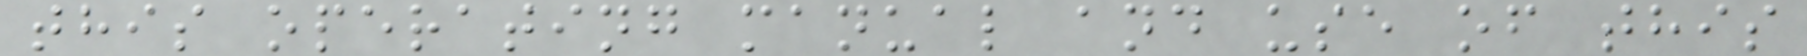this operating manual and use of this
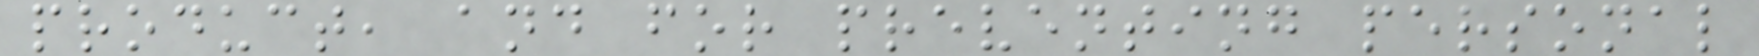product, and for preventing personal
